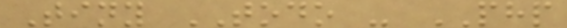Tiny TODO - PHP
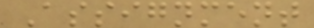Assignment
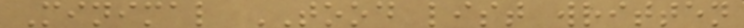Minimal TOOD list written
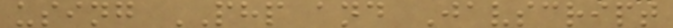using PHP and Javscript
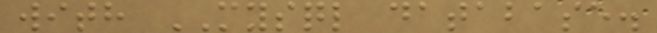with MYSQL database.
